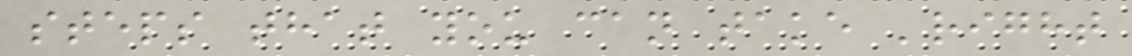steps that you can take 'right
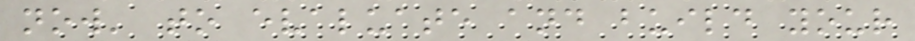now' to evaluate and build your
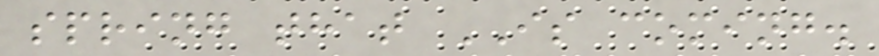spring that IS coming.
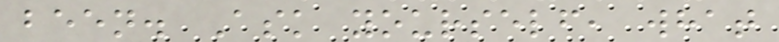been. Ask yourself, what
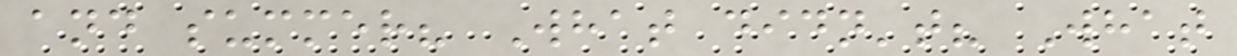and summer? What didn't? What
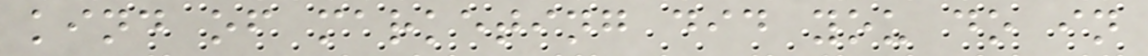kind of marketing did you do in
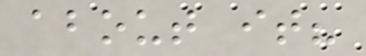about it?
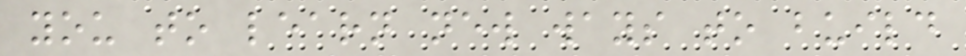you to learn new ways to build
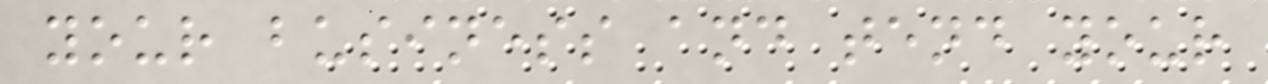your business and tend your
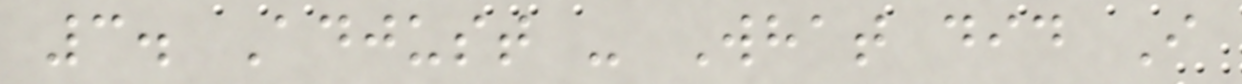3. Adjust - What did I
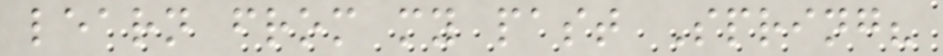learn from my past Spring?
